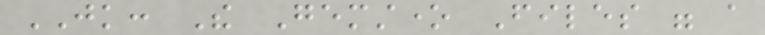JK: The Gemstone Files were a
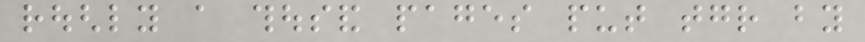roughly a thousand pages put together by
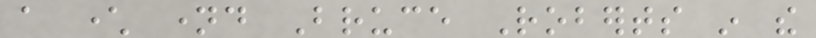a character named Bruce Roberts in the
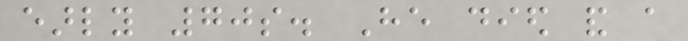early 70s. He died and a
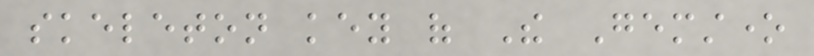skeleton key of The Gemstone
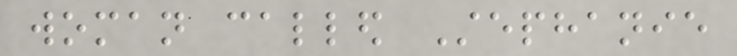woman called Stephanie
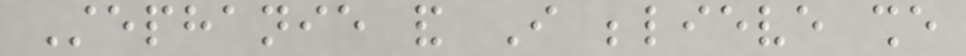Stephanie and I believe she
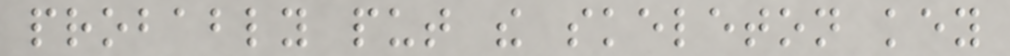probably put the skeleton key
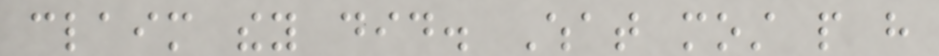claim they did. What most people have
